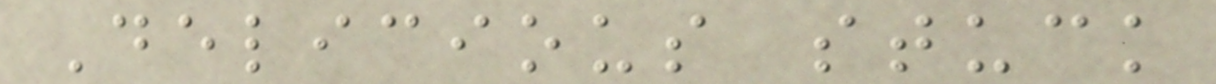Delicious stuck
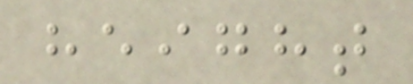height
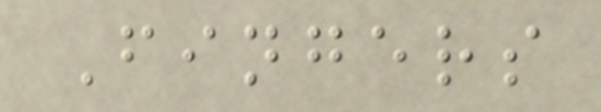Fingers
